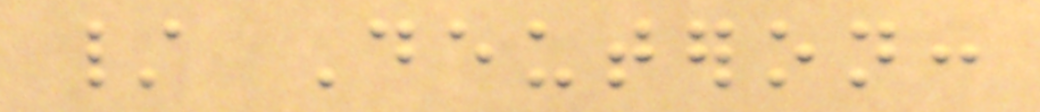/ Deuteron:
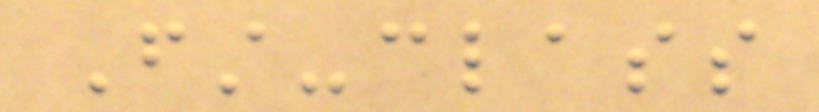First-class
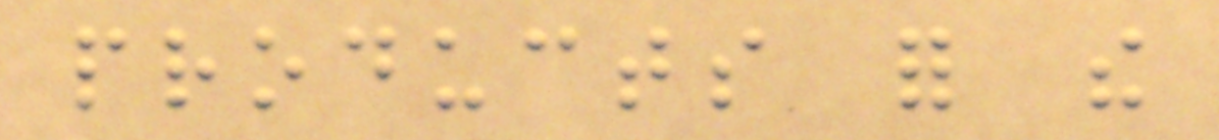products for the
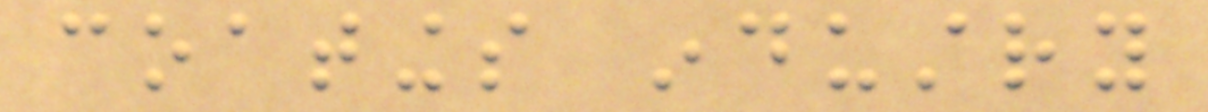coatings industry
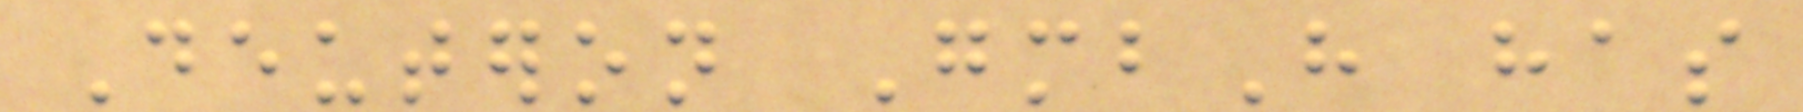Deuteron GmbH has
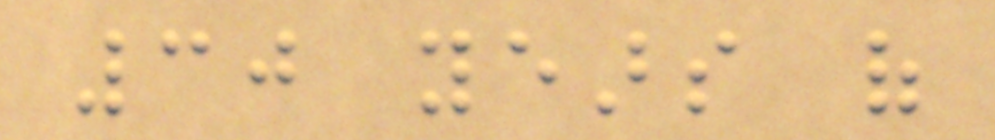30 years of
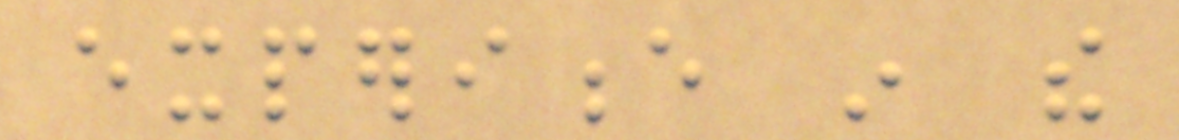experience in the
